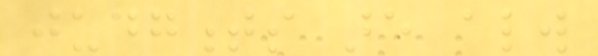judgments are always
